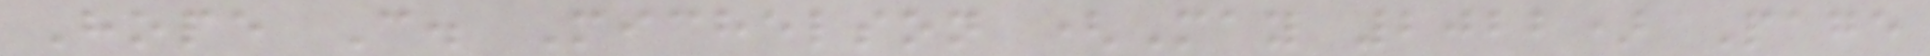Hope C. Michelson (May 2022) Page
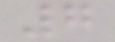7
